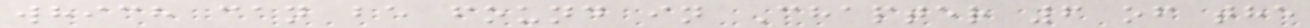which can be found in Chapter 6 of the
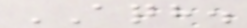AQH.
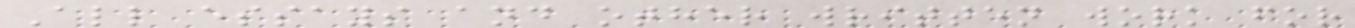All essays and other written work for
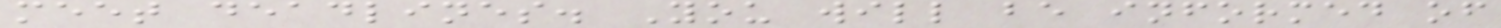meet deadlines. You will be informed of
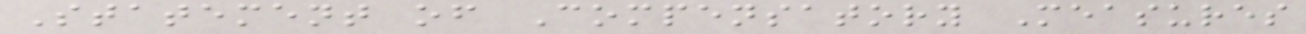Statement of Compensatory Measures
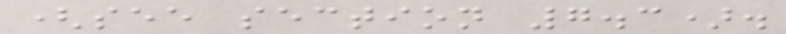(see section 7.3).
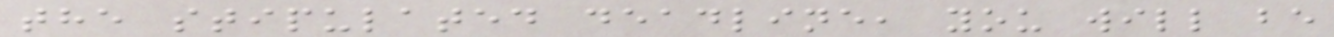the stipulated deadline, you will be
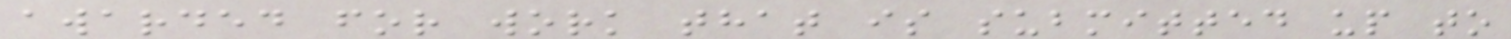awarded for work that is submitted up to
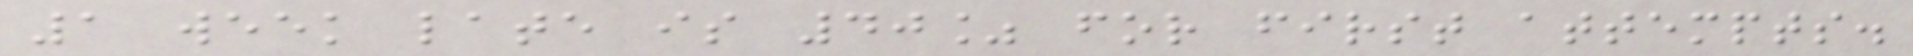1 week late is 40% for first attempts.
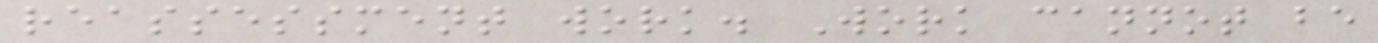reassessment work. Work cannot be
